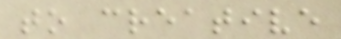to creative
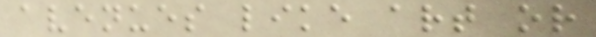avenues like art or
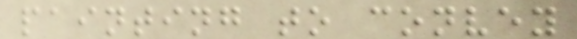painting to convey
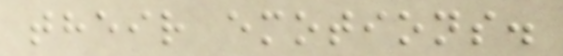their emotions.
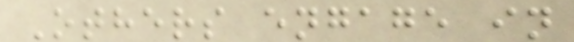Others engage in
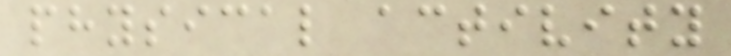physical activity
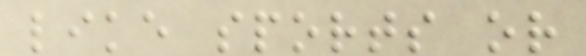like sports or
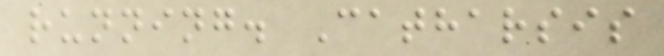running. Catharsis
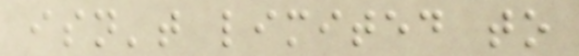isn't limited to
